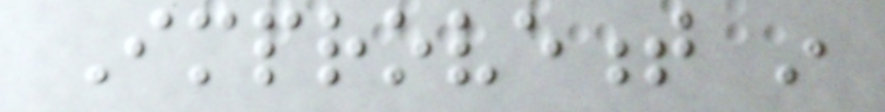Improvement in
